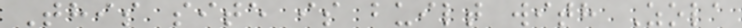This site is built with Zola
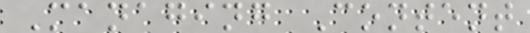Managing Content
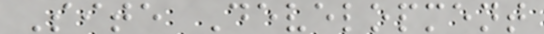Site Development
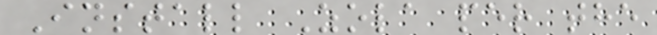Install Zola per the
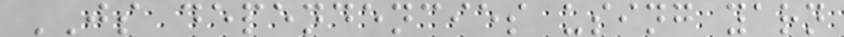JS dependencies using yarn
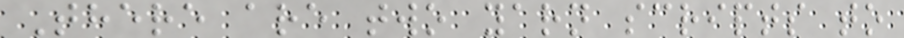There are two yarn scripts to
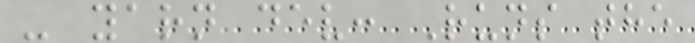- yarn dev: Runs the
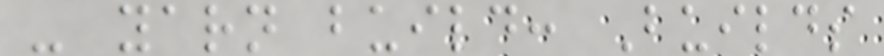- yarn build: Builds
